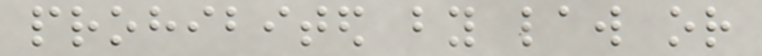prohibited by law or
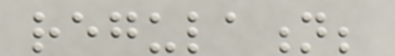regulation;
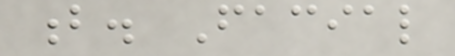b. Facial
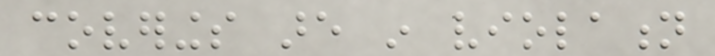coverings are in violation
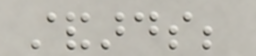standards;
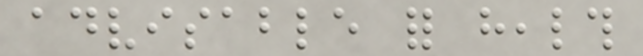advisable for health
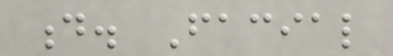d. Facial
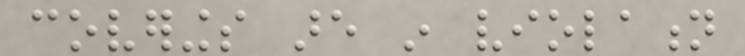coverings are in violation
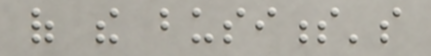of the business's
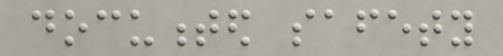documented safety
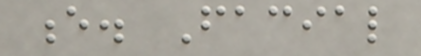e. Facial
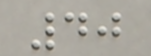40
